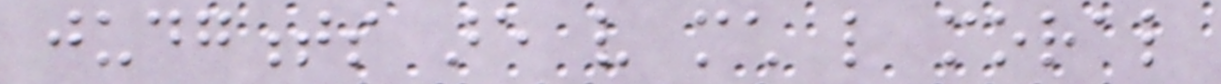judgments are very much like moral
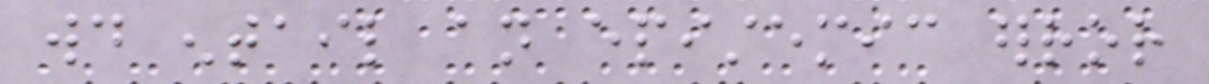would entail an epistemic error
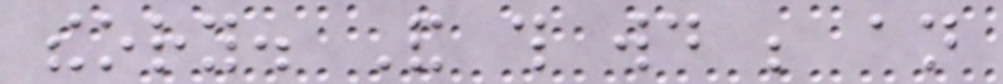theory. And this would be an
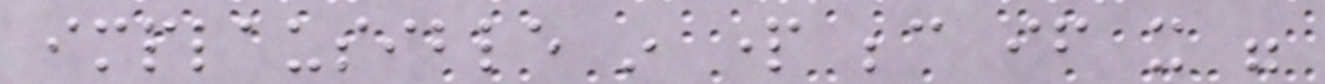implausible in part because if it were
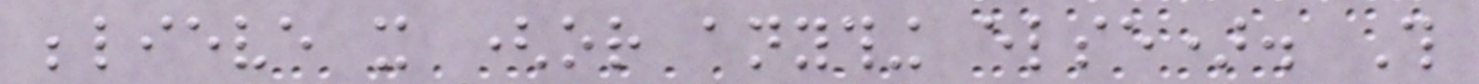believe it (or anything else). This
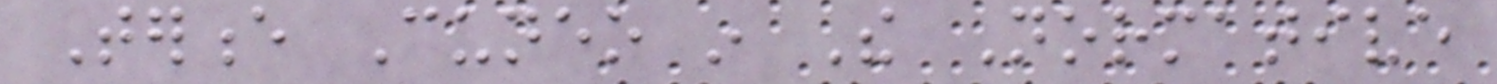Terence Cuneo in The Normative
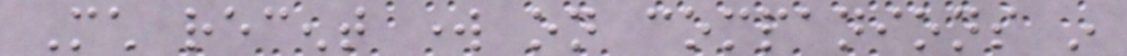Much recent work on companions in
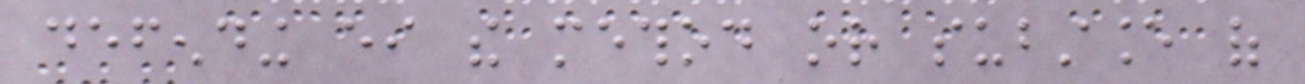defending either the method or substance of
